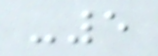-5
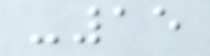-15
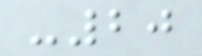-20
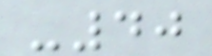-40
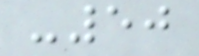-50
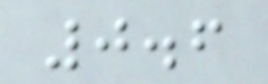0.6
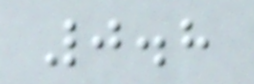0.8
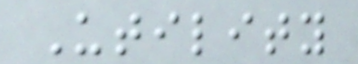Utility
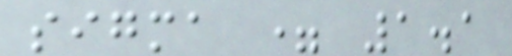sigma = 1.1
